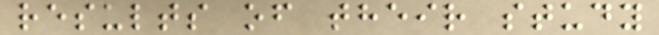results of their study
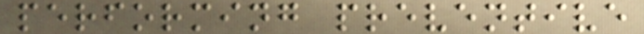performing preventive
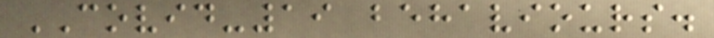COVID-19 behaviours.
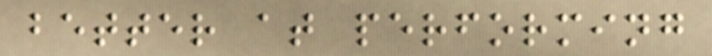better at performing
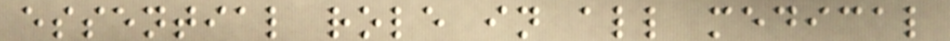essential role in all medical
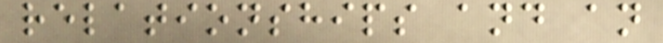relationships and an
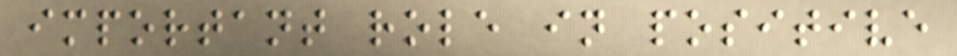important role in positive
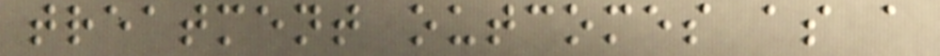treatment outcomes as a
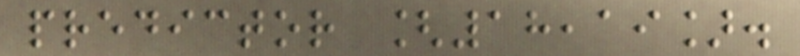predictor [18,19].
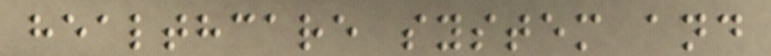healthcare system and
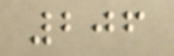206
